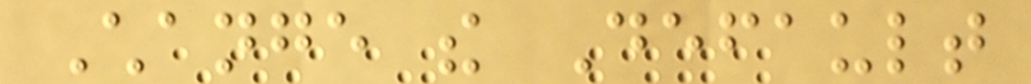Change the Default
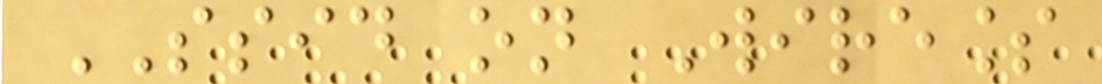SSID on Wireless
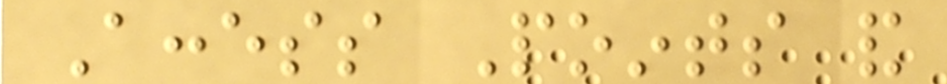Access Points and
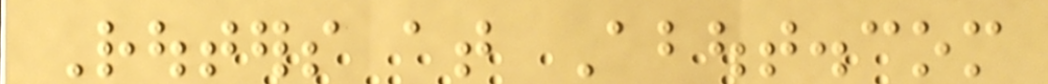Routers at About.com
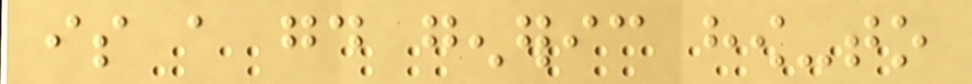is a good generic how-to
